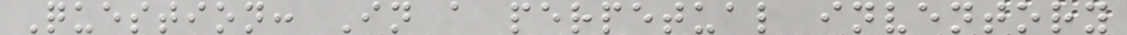Question: In a perpetual inventory
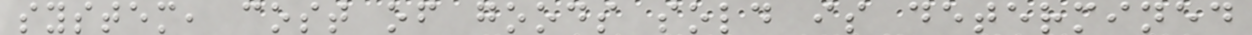system, cost of goods sold is determined
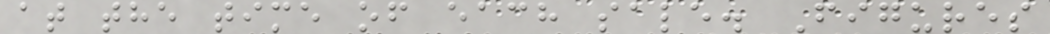at the time of each sale. Figures
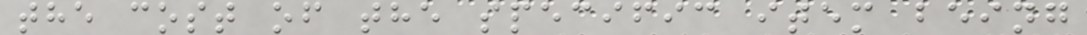the cost of the specific item being
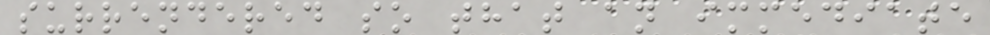surrendered so that an immediate
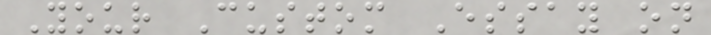Your Custom Essay on
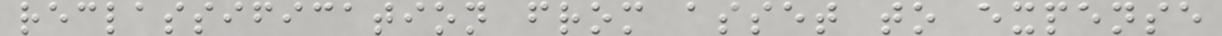reclassification from asset to expense
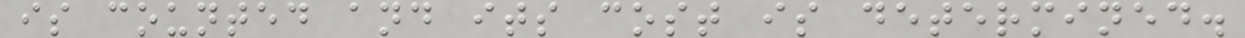is counted and its cost is determined.
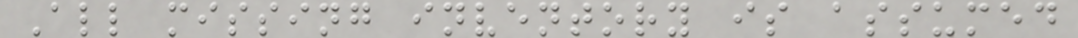All missing inventory is assumed
